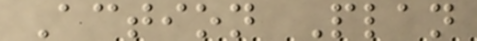Action Plan
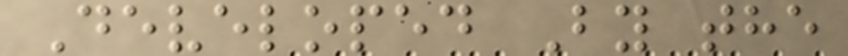Developed By the
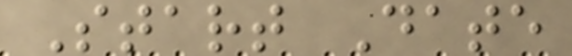Start Date
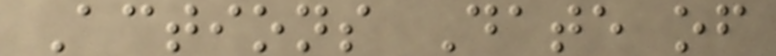Actions Date of
